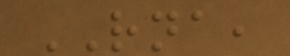RNA,
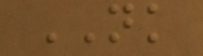NK
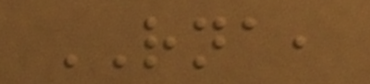RNA,
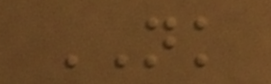NK
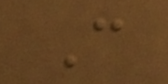C
